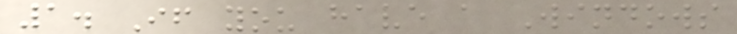1. If you have a Windows
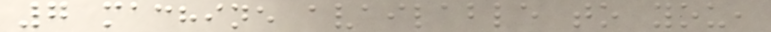7 machine available to you,
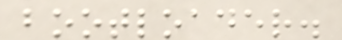bootloader.
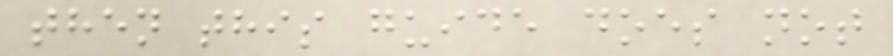then this guide does not
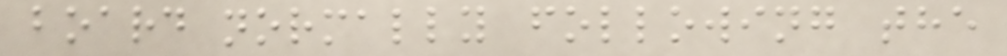board normally following the
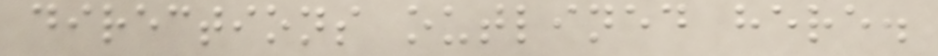directions outlined here.
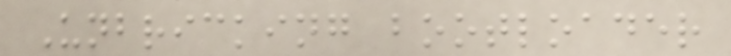Unbricking bootloader
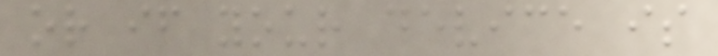or if your device is
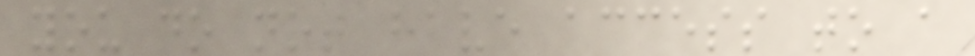you do not have access to a
